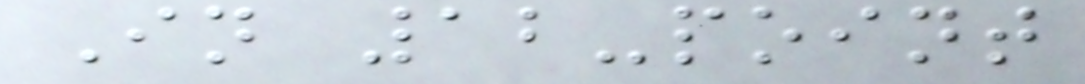In 12-point
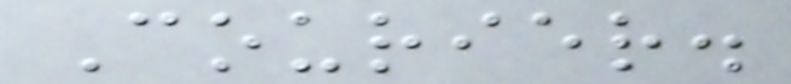Courier.
